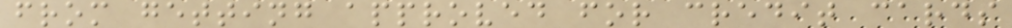from getting approved for credit cards
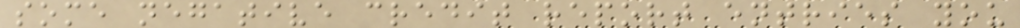some negative credit report entries you
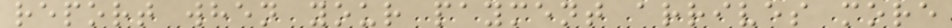report when your payment arrives more
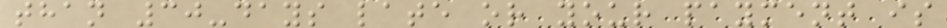than 30-days late or your payment is
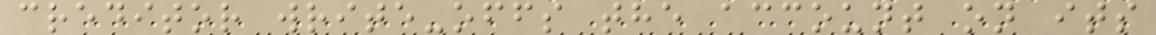creditor write-offs the account on its
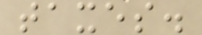taxes.
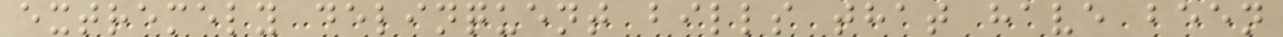extremely delinquent bills that have been
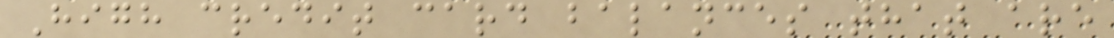High credit card balances that are
